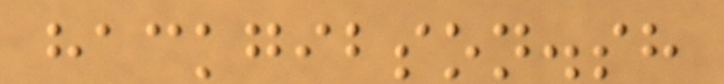hackgibson.sh
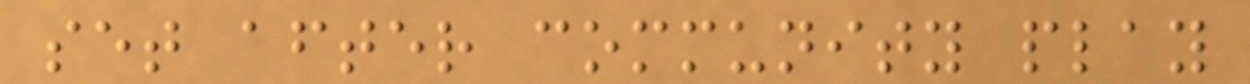set after community play
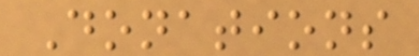Donations
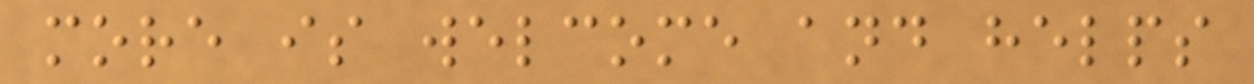more is welcome and helps
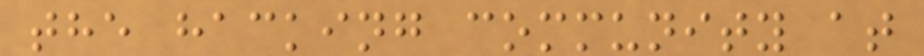the hacking community at
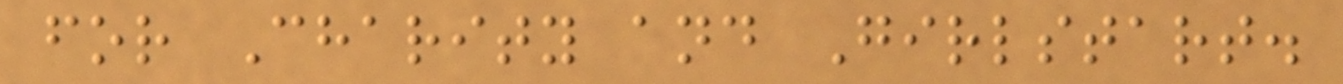for Charity and Girlstart.
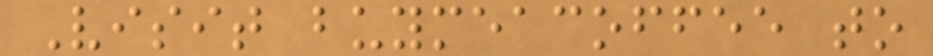Visit buymeacoffee to
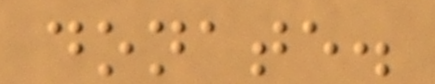donate.
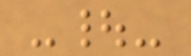-|-
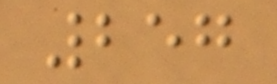257
